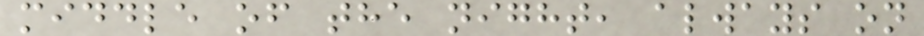middle of the night, always on
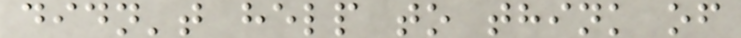didn't help to think of
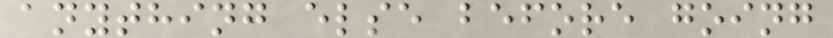anything else before going
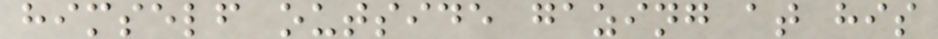himself outside gazing at his
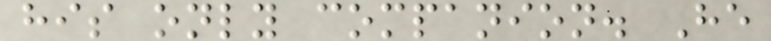his only companion. He
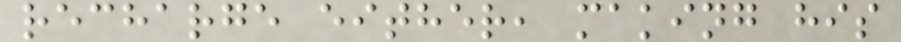recharge either, making his
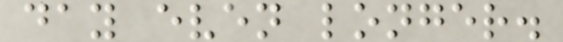day even longer.
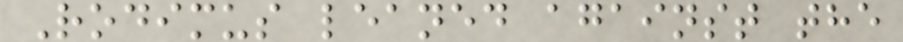Rodimus leaned against the
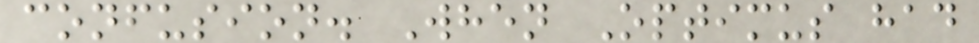confusion. When Optimus had
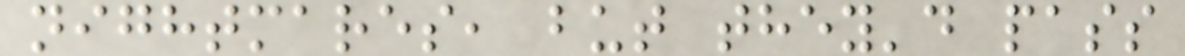nightmares, but they'd pass
